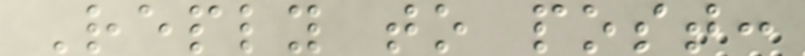Reply to post:
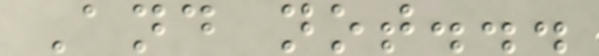And not...
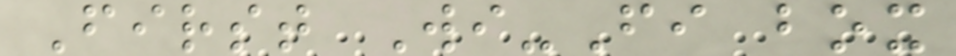First Wi-Fi box
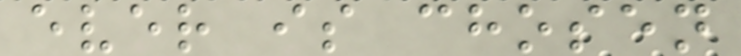ever is chosen
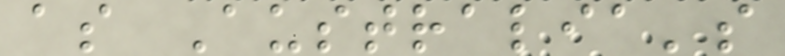as Australia's
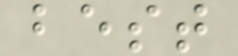best
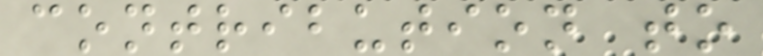contribution to
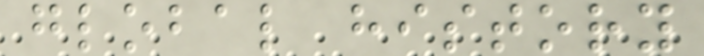global history
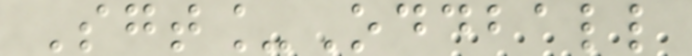Sgt_Oddball
